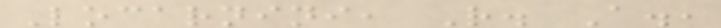Locarnini, R. A.,
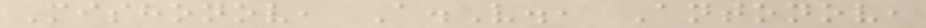Mishonov, A.V., Antonov,
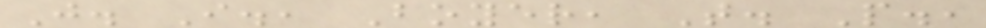J. I., Boyer, T. P.,
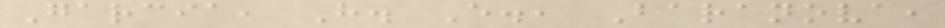Garcia, H. E., Baranova,
